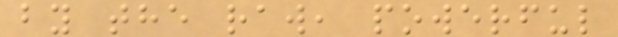by the raw, powerful
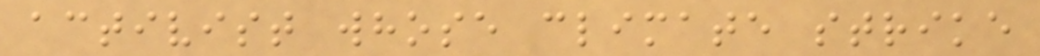activist whose climate strike
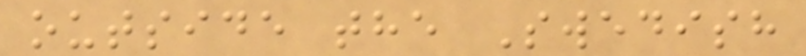outside the Swedish
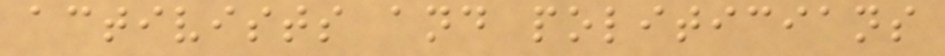activists and politicians
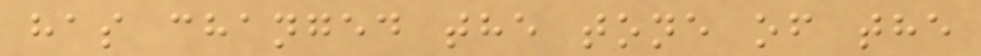has changed the tone of the
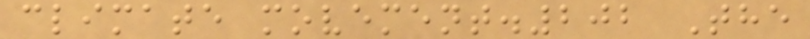climate movement.202 The
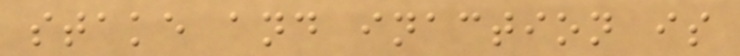stake and inaction is
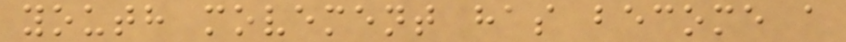youth movement has become a
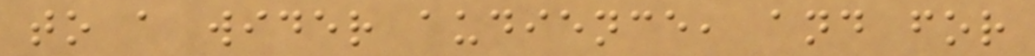to a wider audience, and for
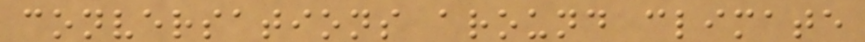conversations around climate
